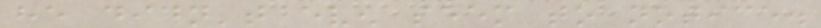he didn't even seem to notice.
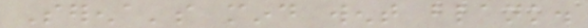Serena's mind went blank.
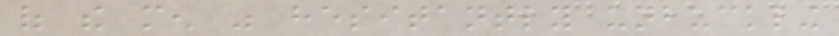of the men was hesitantly unbuckling
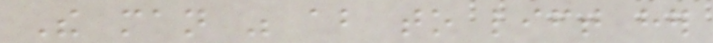The man was about to lift her
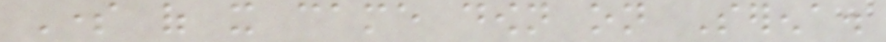Some of it came down on Serena.
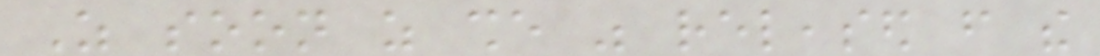As soon as she was released from the
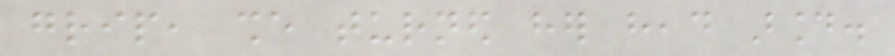grip, she turned her head around.
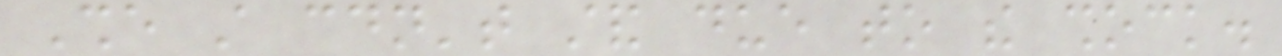She still couldn't stand due to the shock.
